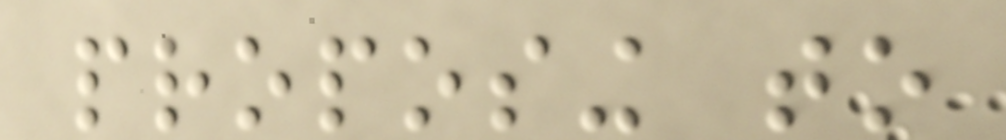proposing to
